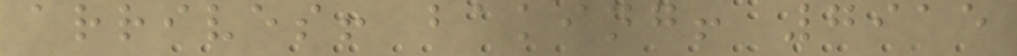arrives! baking! 7915
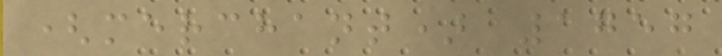(merchant) 1757
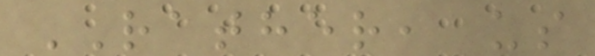RATHER, us
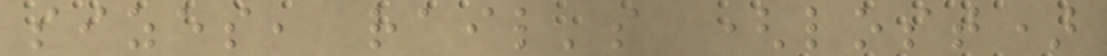sizes, rail's (lost)
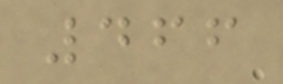466
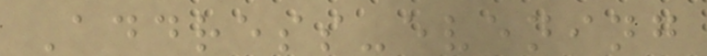Address-evening
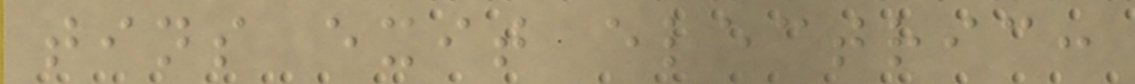tins exit electric:
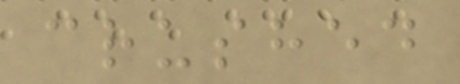crushed
